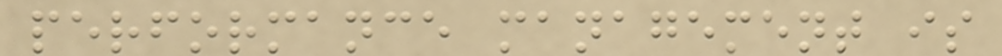performance management is
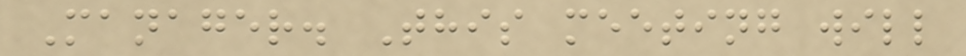Manager. This meeting will
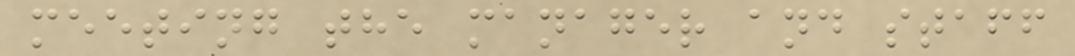meeting the manager and staff
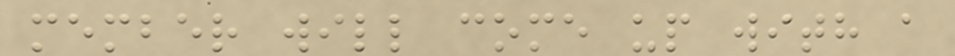member will come up with a
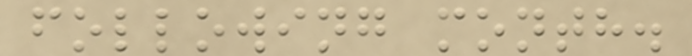following month.
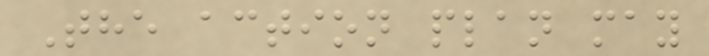The action plan may
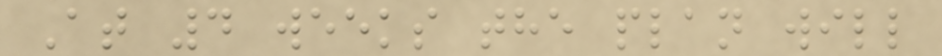At 4 weeks the plan will
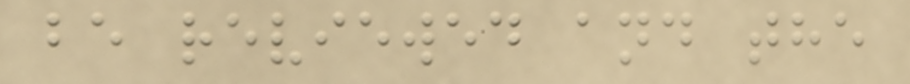be reviewed and the
